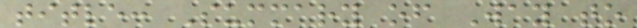title: Summary of Way to
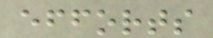efforts
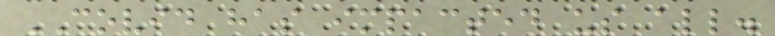COVID has impacted us all.
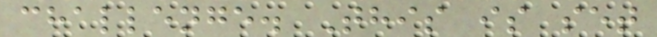challenge. This is set
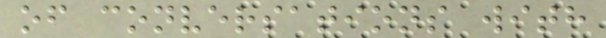of conversations with
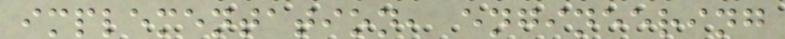implementation, engineering
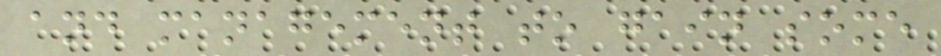and management to gain some
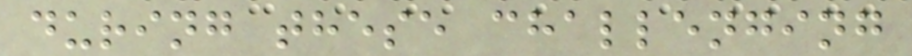during these challenging
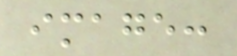image:
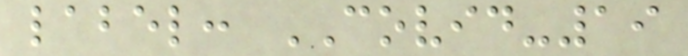label: COVID-19
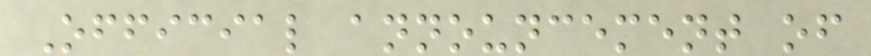Official announcement of
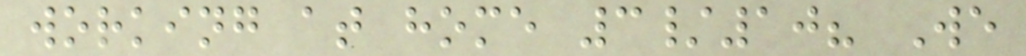working at home 3/10? We
